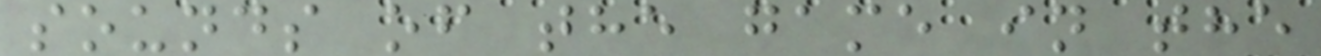sounds of the game in the
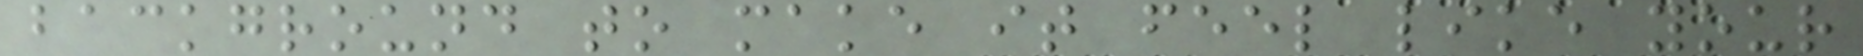background to make it feel like your
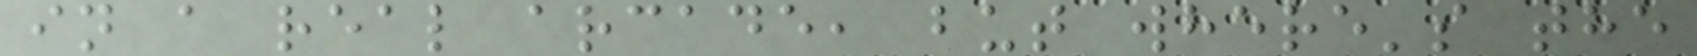in a real arcade, but where's the
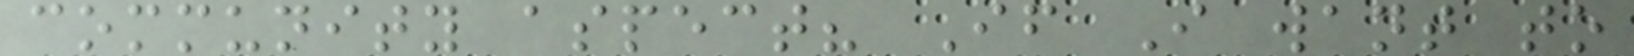community aspect? If I want to
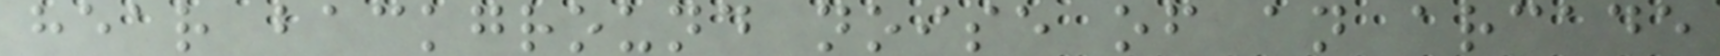hear background noise of an arcade
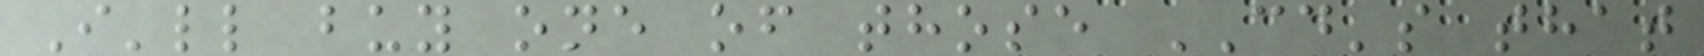I'll buy one of those CD's that
